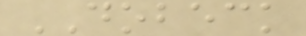DOBECK
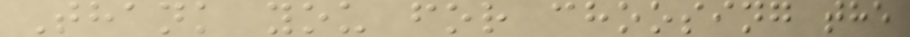Thank you for choosing the
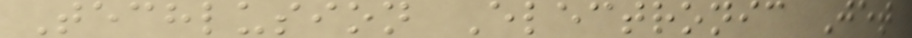Techlusion Electronic Jet
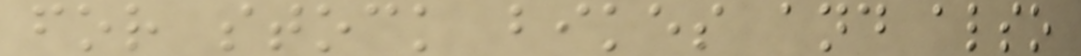for stock bikes and also
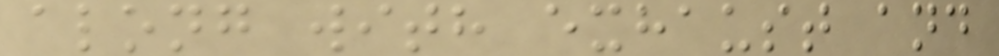along with exhaust and
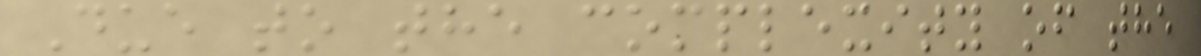Due to the complexity of the
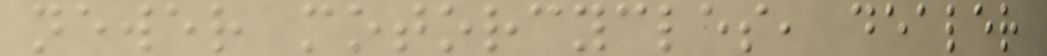newer motorcycles, dealer
